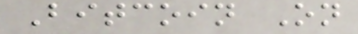Bitcoin On
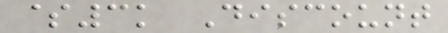$3k Discount
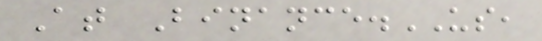At Binance.US,
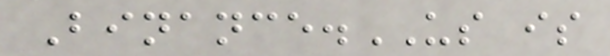Binance.US is
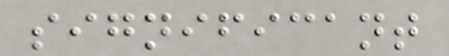significant
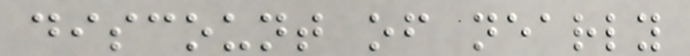discount of nearly
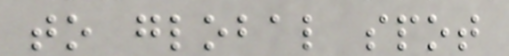to global spot
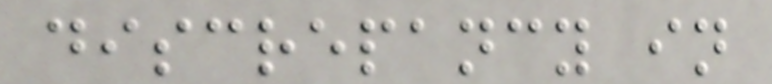discrepancy in
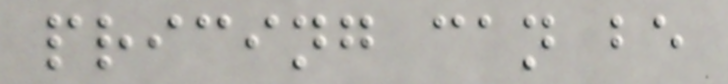pricing can be
